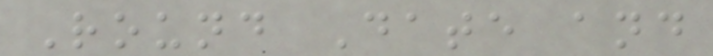Round Date and
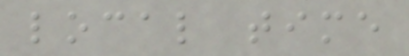local time
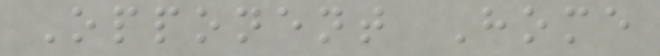Opponent Home
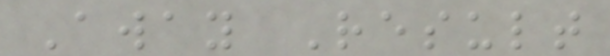Away Result
